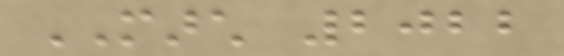MARCH 2022
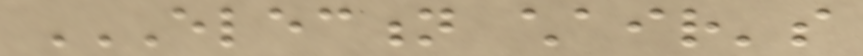ELECTION CHAIR'S
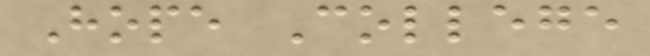Hope College
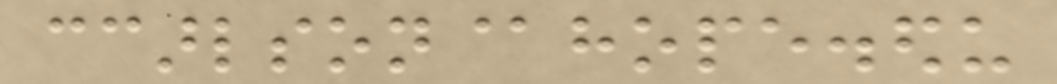ccarlson@hope.edu
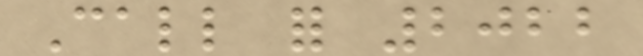Call for 2022
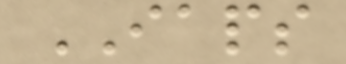IAPS
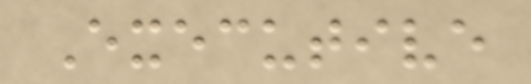Executive
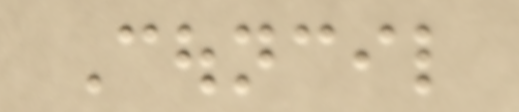Council
